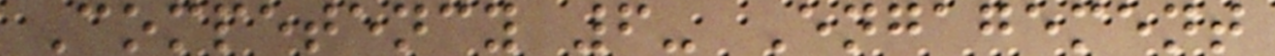Competency 6- Engagement
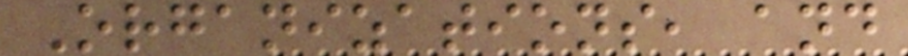Organizations, and
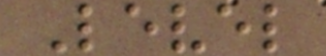Level
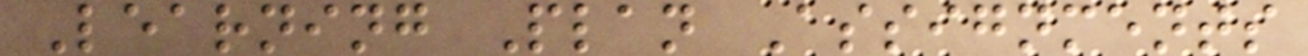Learning Plan Assignments
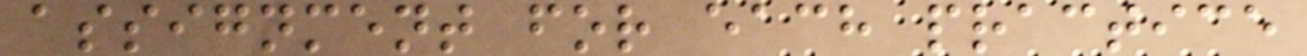assignment for each practice
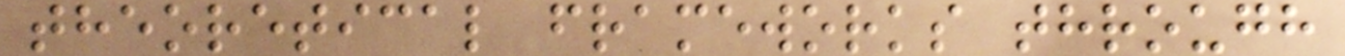theoretical frameworks through
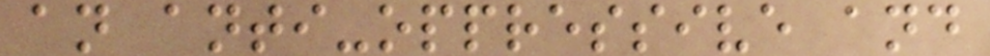an anti-oppressive and
